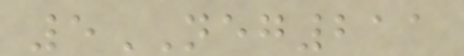5NEG211
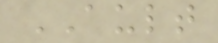AULT
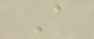A
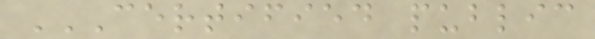CERTIFIED PUBLIC
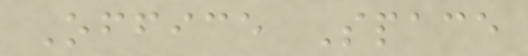Office Space
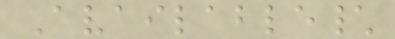Available\
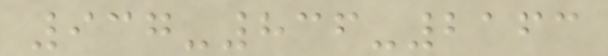937-836-2163
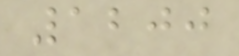1200
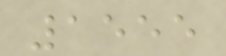1555
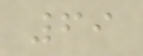69
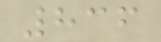836
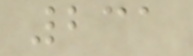231
